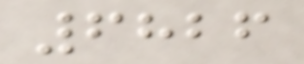6826
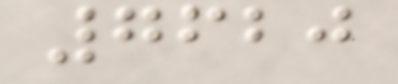7620
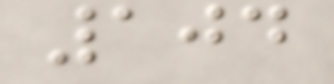104
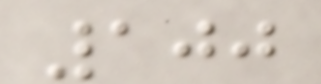100
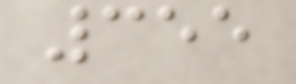355
